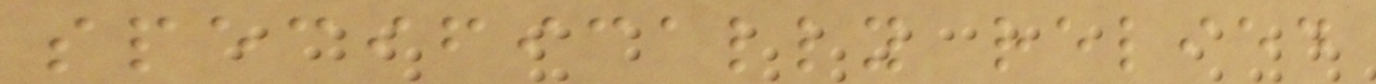specifically relied
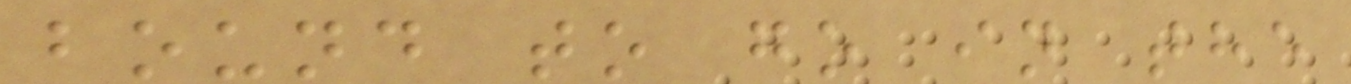bound to go in the
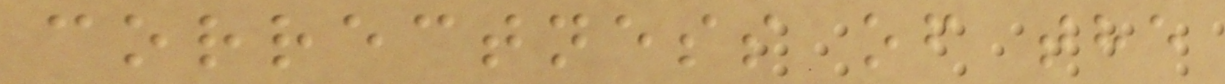correctness of the
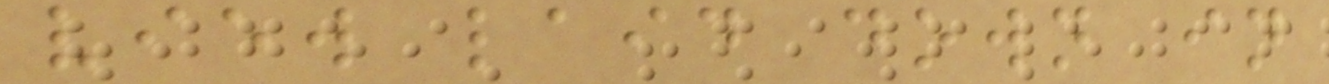view laid down in
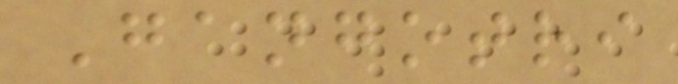Gangotri
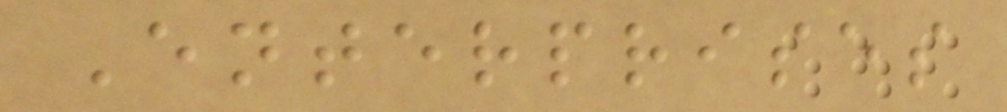Enterprises
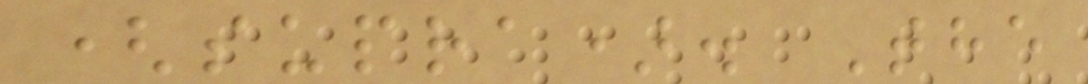(supra). The
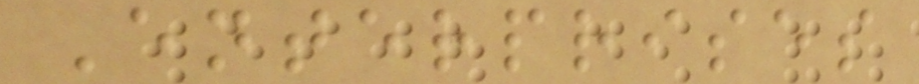Enterprises
